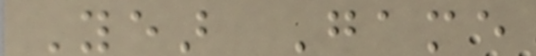Year Game
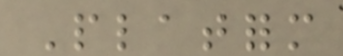Platform
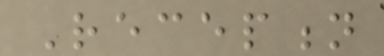Reception
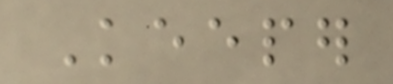Keeper
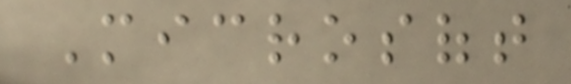Microsoft
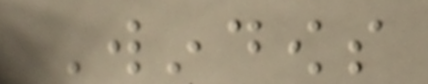Windows
